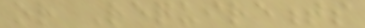or Requirements
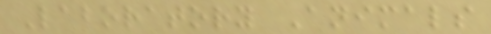Laboratory Animals
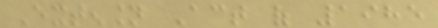Extension Act of 1985
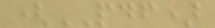(PDF)
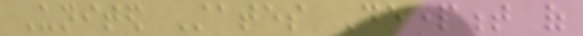United States Department of
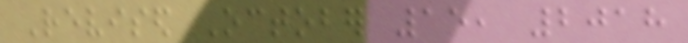Revised October 15, 2018
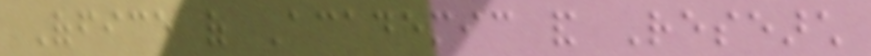Office of Academic and Research
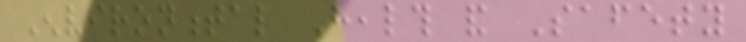Environmental Health and Safety
